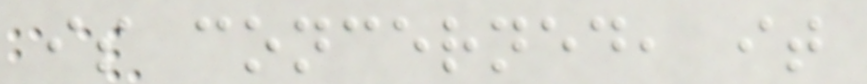is concerned, it
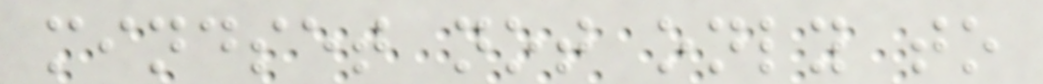mindset not only to
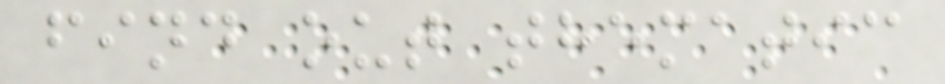find out thematic
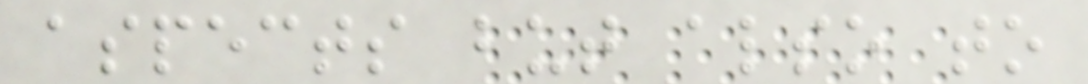aspects but also to
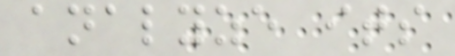analyze its
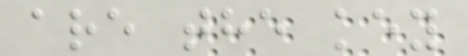are the key
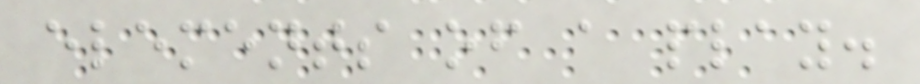elements of a play.
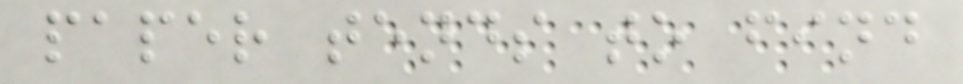paper tends to find
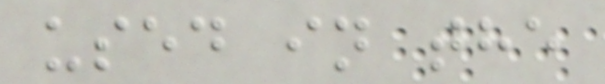used in the
